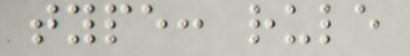type: rule
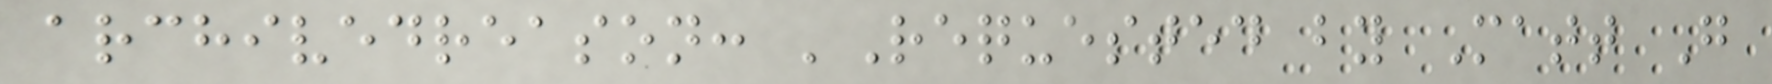archivedreason: 'Requested by Matt G
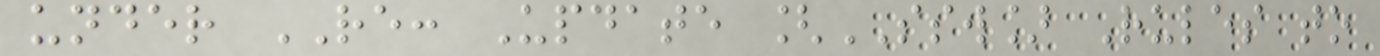under RE: Update [SSW] Rules to
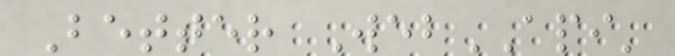Better WebAPI'
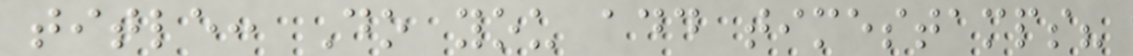title: Do you add timestamps?
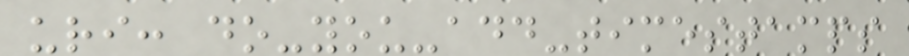uri: do-you-add-timestamps
